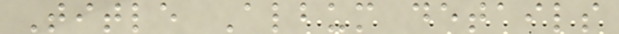Title Album details
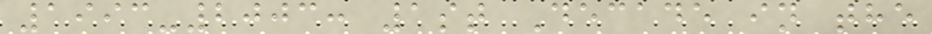1993-2003: 1st Decade in the
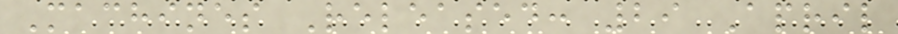Machines Released: 29 April
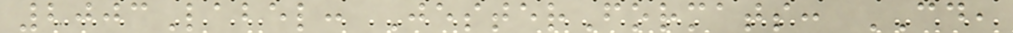2003Label: JesterFormats: CD,
